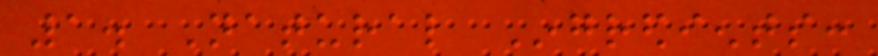1. Natural Ingredients:
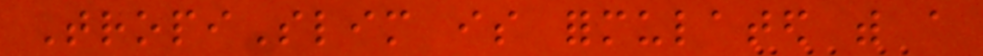TropiSlim is formulated with a
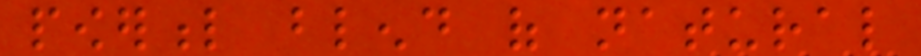powerful blend of natural
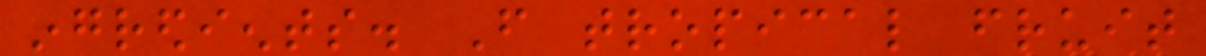ingredients. From tropical fruit
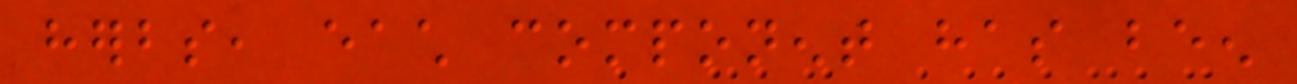herbs, each component has been
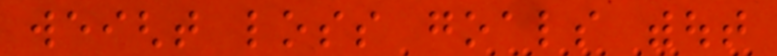weight loss goals without
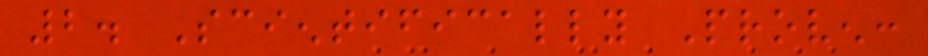2. Scientifically Proven:
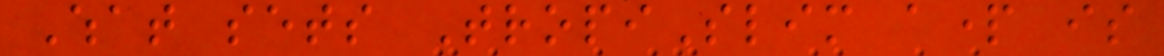What sets TropiSlim apart is
